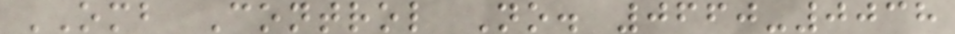OMB Control No. 0660-0038
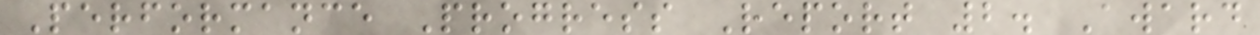Performance Progress Report 2. Award
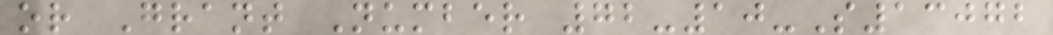or Grant Number 72-10-S13072
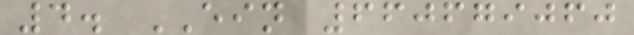4. EIN 660679060
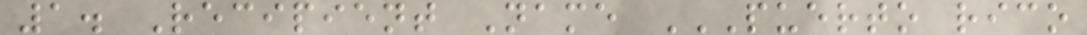1. Recipient Name PUERTO RICO
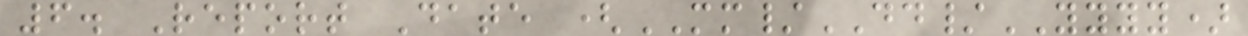6. Report Date (MM/DD/YYYY)
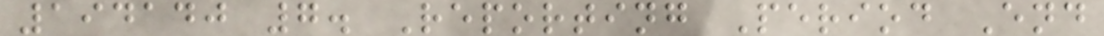194140 7. Reporting Period End
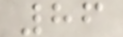86
